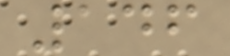146
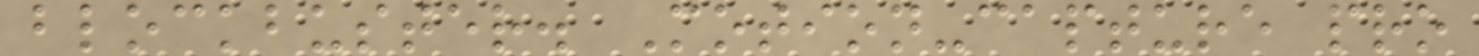blockbuster. Motion-capture pro
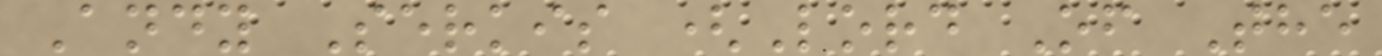Andy Serkis (Lord Of The
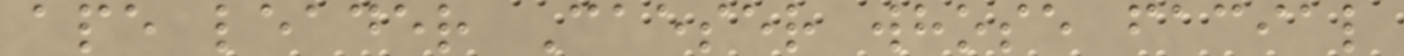ape leader Caeser whose facial
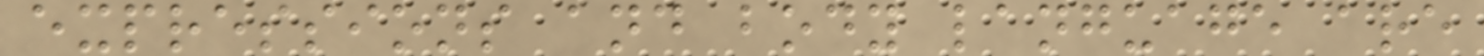expressions and body language are
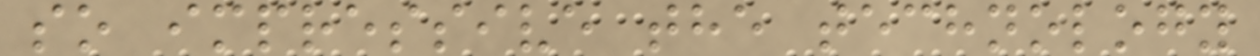so impressive the technology
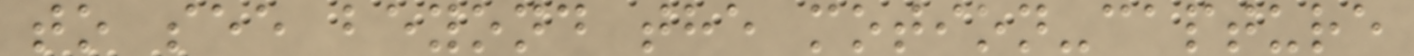to see beyond the motion-capture
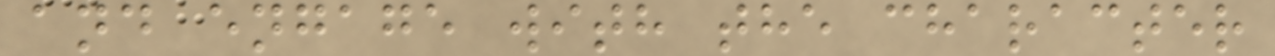and engage with the character
